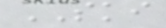SKI
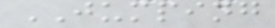JUMPING
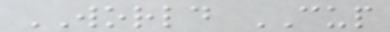WORLD CUP
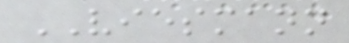VIESMANN
